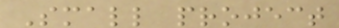Small project
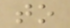to
